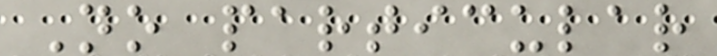No particular
